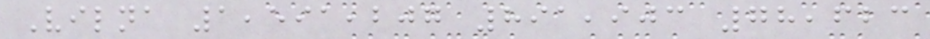Vilna 1,591,207 891,903 78,623
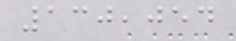130,054
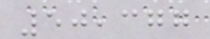50,377
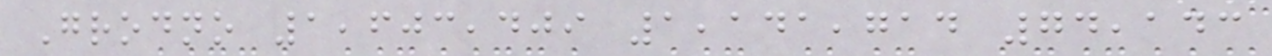Grodno 1,603,409 1,141,714 74,143
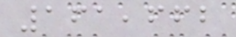161,662
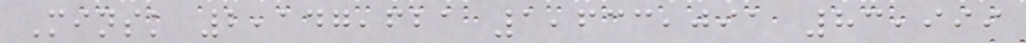Minsk 2,147,621 1,633,091 83,999
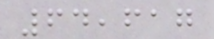64,617
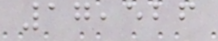17,526
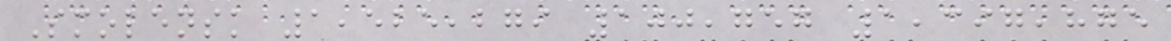Smolensk 1,525,279 100,757 1,397,875
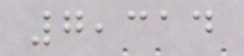7,314
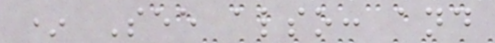* See also: and
